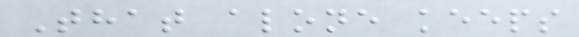That alone keeps
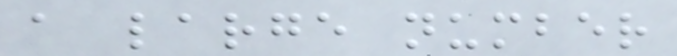a large number
